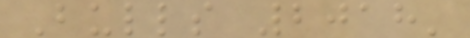Bulls 2018'
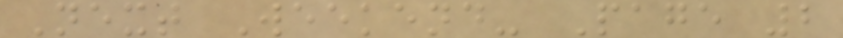Next Weekend- Page 2
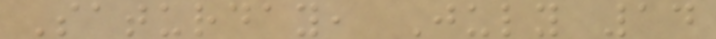Saturday, July 14
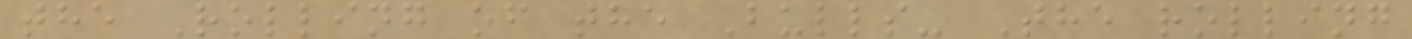the Rolling of the Bulls- The rolling
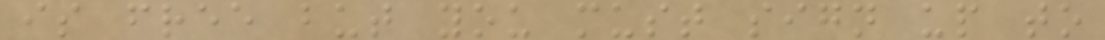is free but you must sign up to
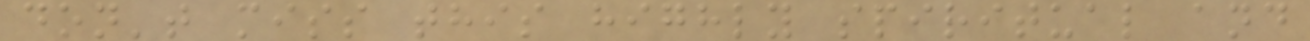don't miss this highly spiritual and
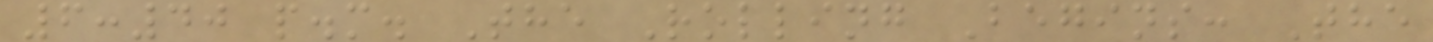6:40 p.m. The Rolling Begins: The
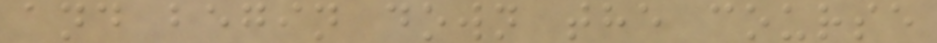and begin down the course
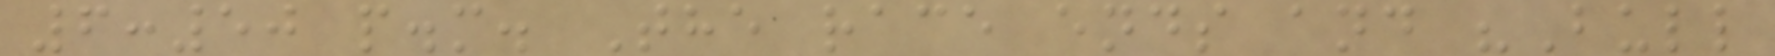6:50 p.m. The race ends and "Bull
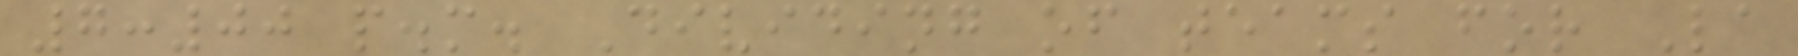7:00 p.m. Dividing of teams for La
